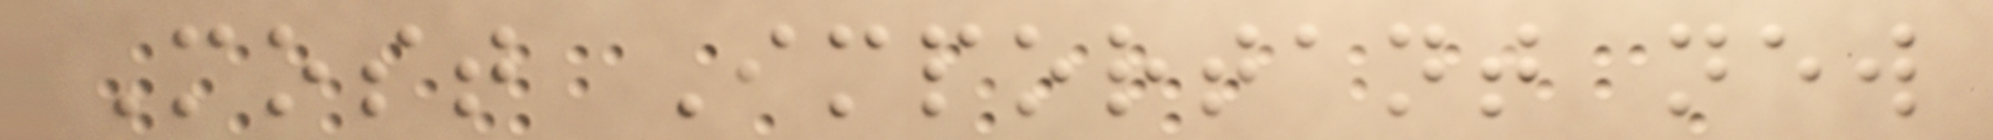Most Important new
